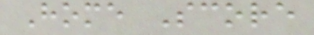Home Score
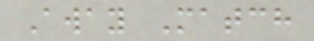Away Match
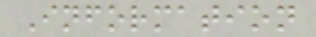Information
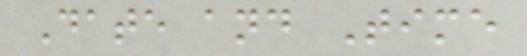Date and Time
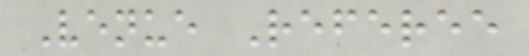Venue Referee
